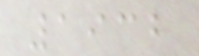1932
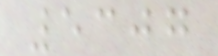5307
